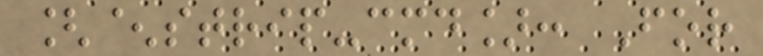[^strip-cmd]: For
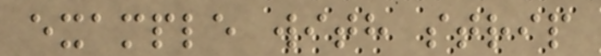example with strip
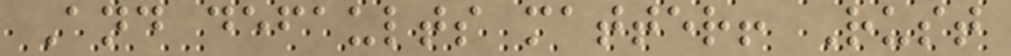And defaults matter! Rust
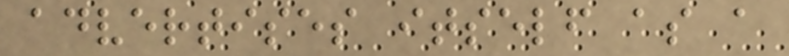advertises itself as a
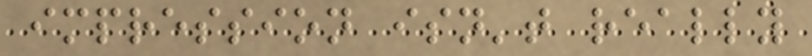impression isn't really
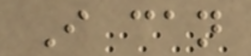I can
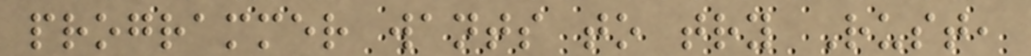programmer wants to try Rust,
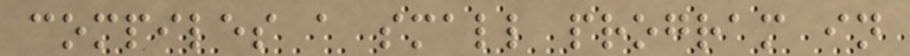compiles a small program in
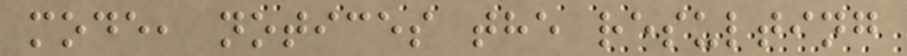mode, notices the resulting
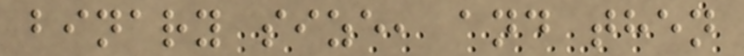binary size, and then
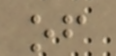of
